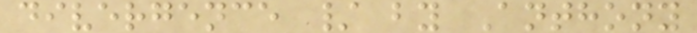divergence / by Anthony
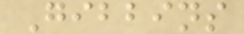Gibbins
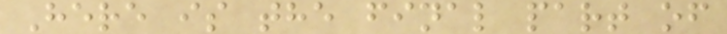Here is the final part of
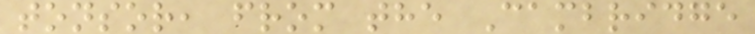tonsor, from the Cambridge
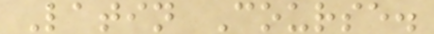Latin Course.
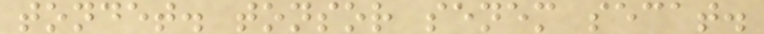tondet. tonsor senem secat.
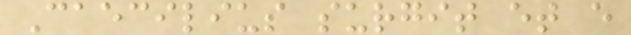Caecilius surgit et e
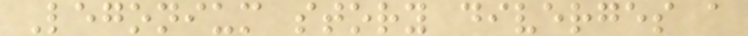Legonium story diverges a
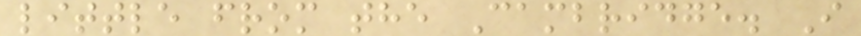little from the Cambridge. I
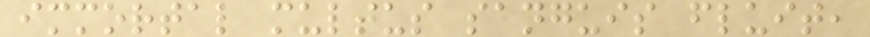immortal multus sanguis fluit,
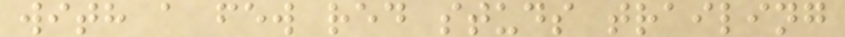with a few red studs trailing
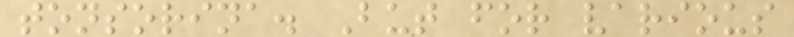tonsorina. But for various
